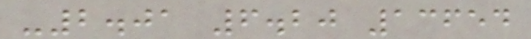-2.01 6.20 13654
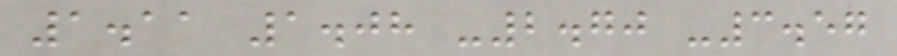1.11 1.08 -2.70 -3.57
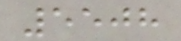5508
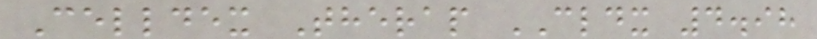Celldex Therap CLDX 4.98
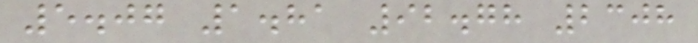5.07 1.81 92.78 2308
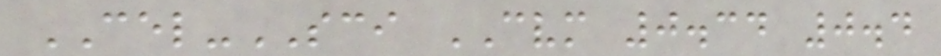CEL-SCI CVM 0.34 0.4
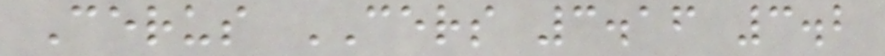Cerus CERS 3.16 3.2
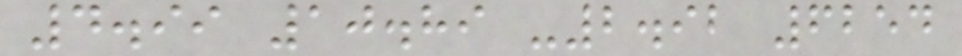4.99 10.89 -2.92 6254
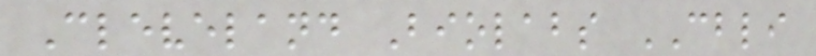Cleveland Biolabs CBLI
